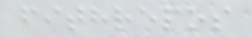fithrepos
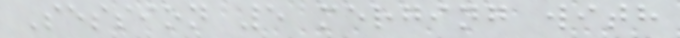Session 5 merging with
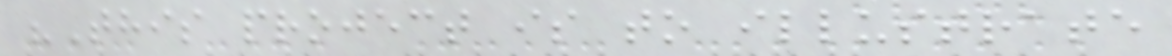"This project is to illustrate
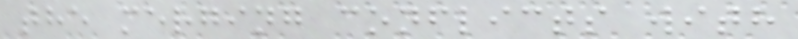the merging conflicts with
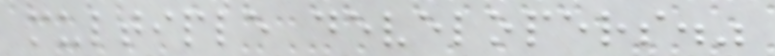multiple developers."
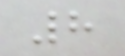8
